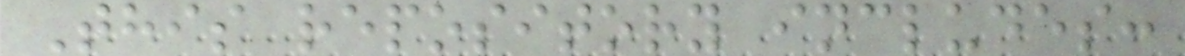This repository includes:
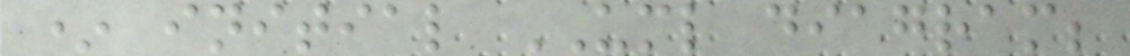* initial UML diagram;
